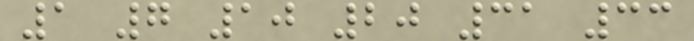1 7 10 20 31 33
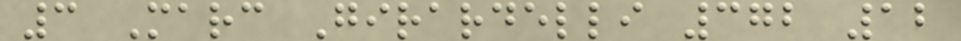3 Marc Girardelli 372 12
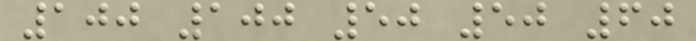100 100 50 50 60
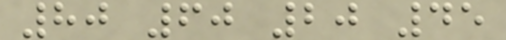80 60 20 45
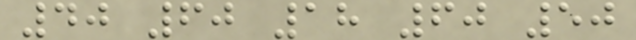40 60 18 60 50
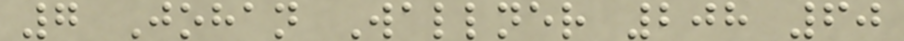7 Johan Wallner 208 60
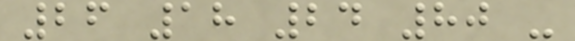26 18 24 80 -
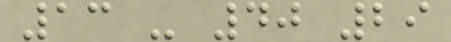13 - 40 29
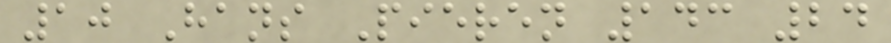10 Hans Pieren 143 24
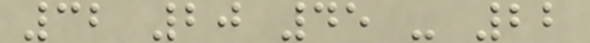32 20 45 - 22
